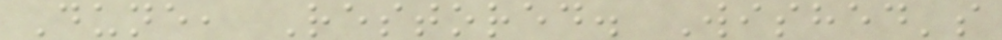Dune, Restored. Wished's
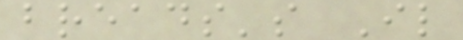breads's Il
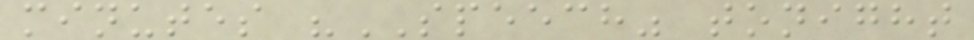minutes "SPEECH" tonight
